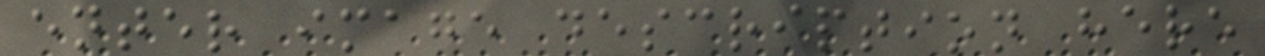enter image description here
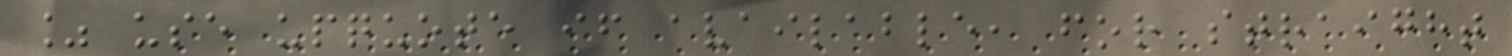% use upquote if available, for straight
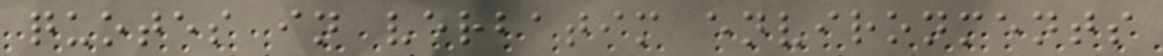quotes in verbatim environments
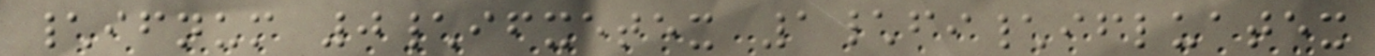\ifnum 0\ifxetex 1\fi\ifluatex
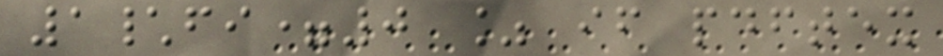1\fi=0 % if pdftex
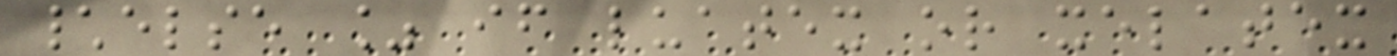\else % if luatex or xelatex
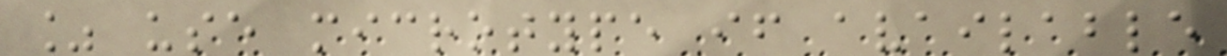% use microtype if available
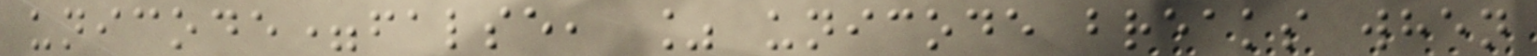unicode=false, % unicode breaks when
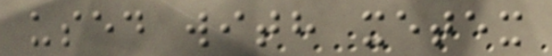used with xetex
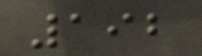192
